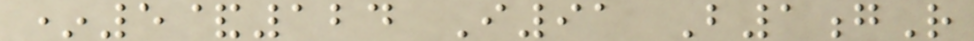*5&124 I91 B1gR
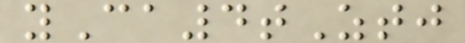yCa4tZtj
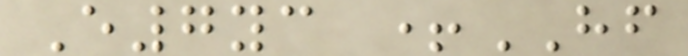E7yc +HF
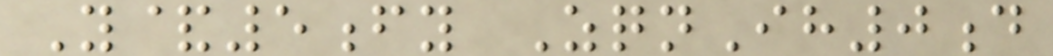Y&5fy ZqnIh0d
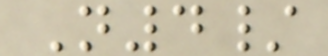N4/
